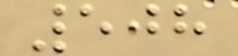508
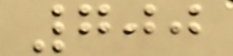700
